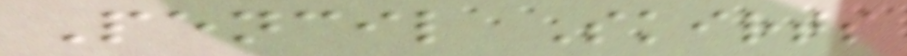Pencil Skirts
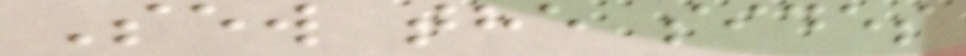Sew the sides
